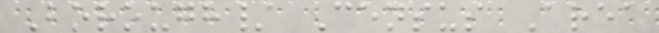Borough/ Census Area
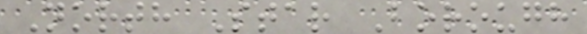North Star Borough
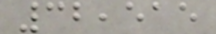32,515
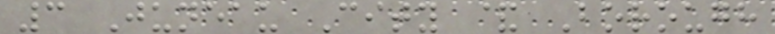3 Juneau City & Borough
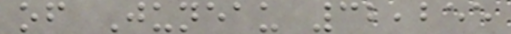of Juneau 32,255
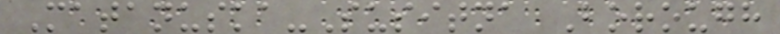Matanuska-Susitna Borough
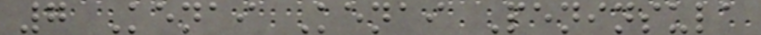7 Kenai Kenai Peninsula
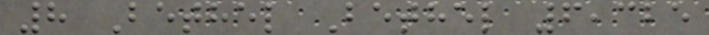8 Bethel Bethel 6,325
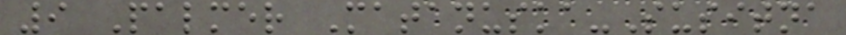9 Palmer Matanuska-Susitna
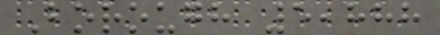Borough 5,888
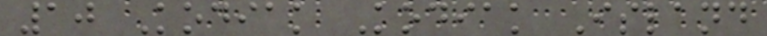10 Kodiak Kodiak Island
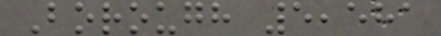Borough 5,581
